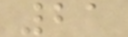21
